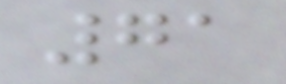71
